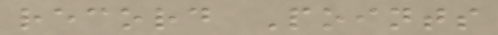record Points
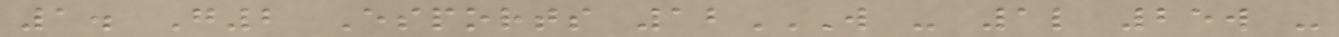1. G2 Esports 12W - 1L 25W -
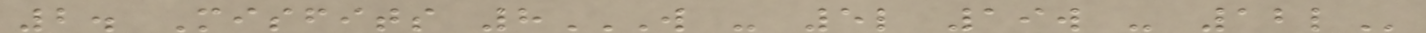2. Misfits 8W - 5L 19W - 12L
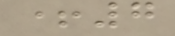+7
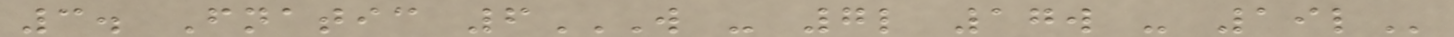3. Fnatic 6W - 7L 17W - 19L
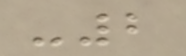-2
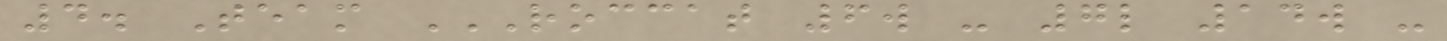4. Team ROCCAT 6W - 7L 14W -
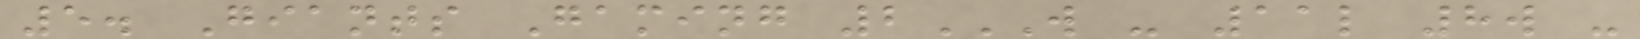5. Giants Gaming 2W - 11L 8W -
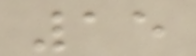15
